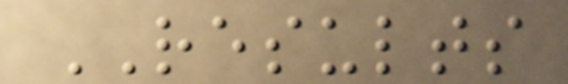RESULTS
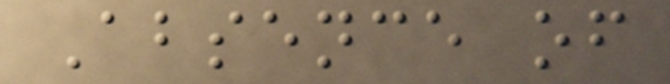Absence of
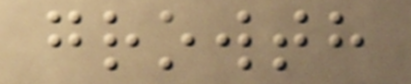growth
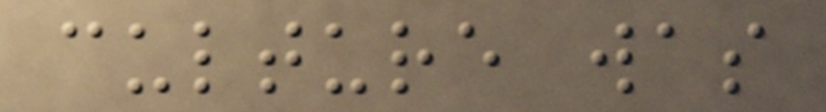culture was
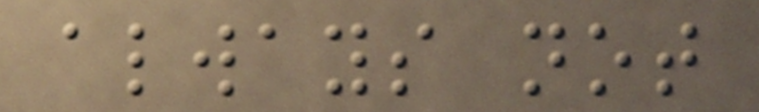always not
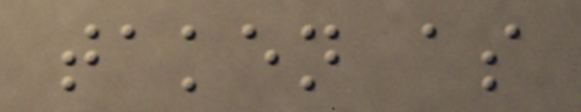taken as
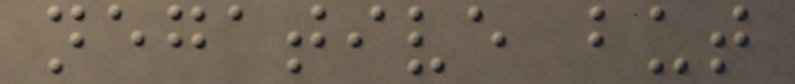negative but
